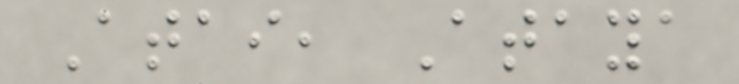Atai, Ataya
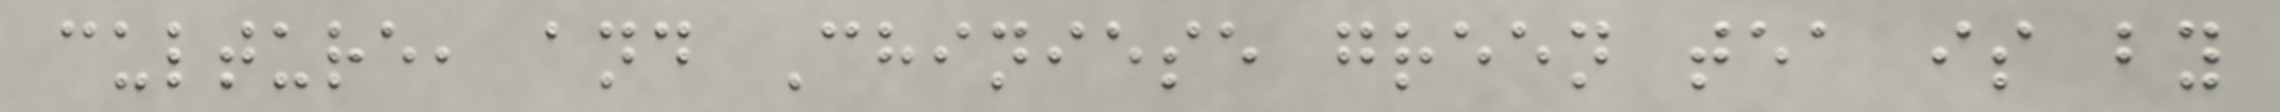culture, and Chiniese green tea is by
